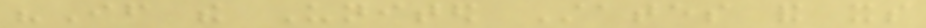"If the United States and its
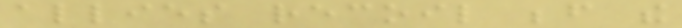allies recoil before the
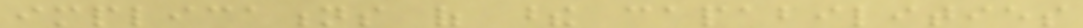implications of these capabilities
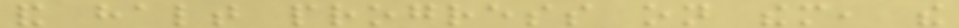and halt progress on them, the
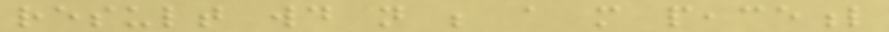result would not be a more peaceful
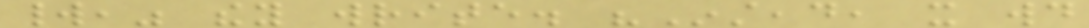world," they write. "Instead, it would
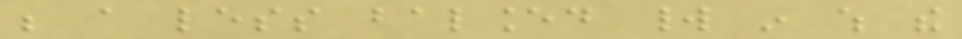be a less balanced world in which the
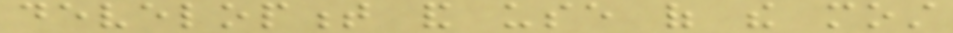development and use of the most
